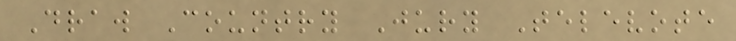Draw Country Jury Televote
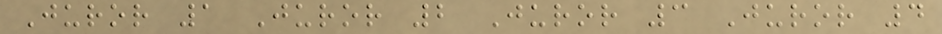Juror 1 Juror 2 Juror 3 Juror 4
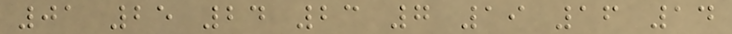01 25 24 23 7 19 16 14
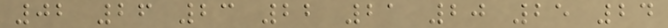02 26 23 22 21 20 25 24
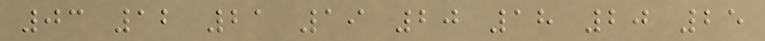03 12 21 19 20 18 20 25
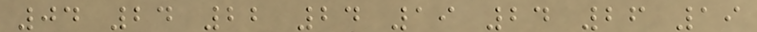04 24 22 24 19 24 26 19
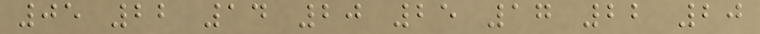05 22 14 20 25 17 22 20
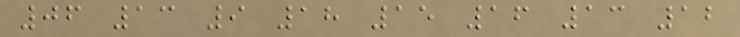06 13 9 18 15 16 13 12
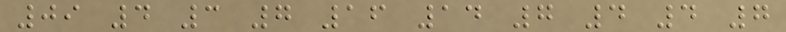09 4 3 7 16 14 7 4 4 7
